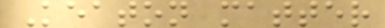Keaton matter
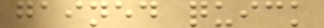gained quick
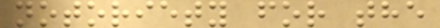notoriety for the
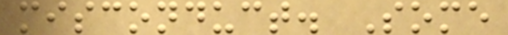misconduct. Some
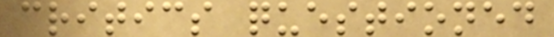critics questioned
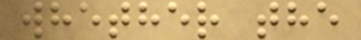whether the
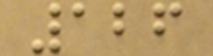126
